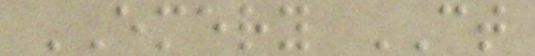EMERY CT
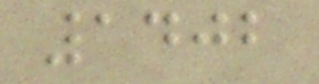1402
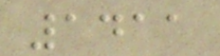1411
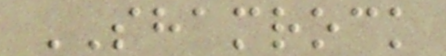SHAMROCK
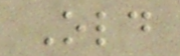Old
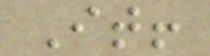It!
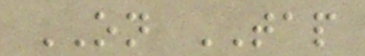ON TAP
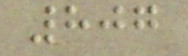807
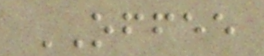OFFEE
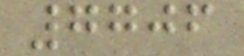7706
